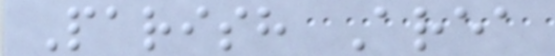Parish Area
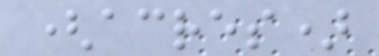(acres)
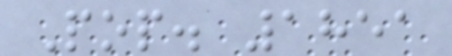Pop. 1851
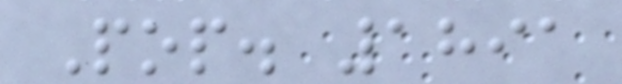Pop. 1891
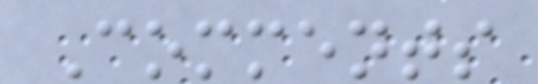Comments
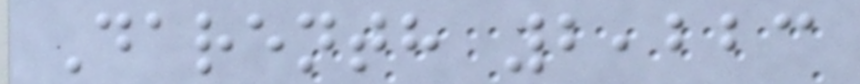Darenth 2,223
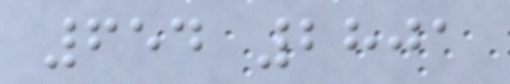654 2801
